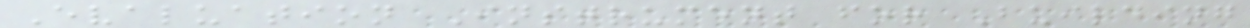Evaluation Instrument for Building
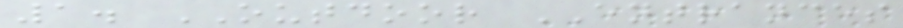1. OUTDOOR ENTRANCES
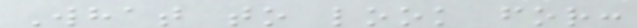What to look for:
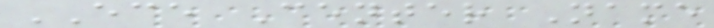ECE Center Name
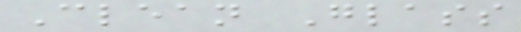Clean Glass
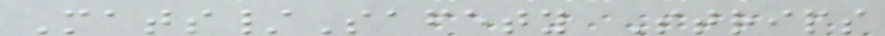Mats/Safety Strips
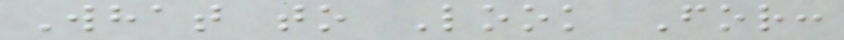What to Look For:
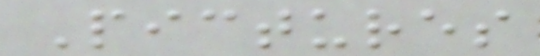Pictures
